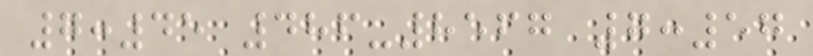7:45 486-8567 7:57
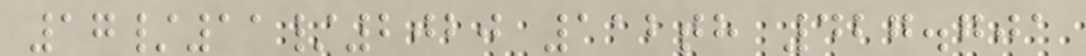17/11/2020 112th 427.701
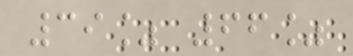39% 66%
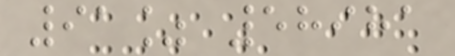91% 58981
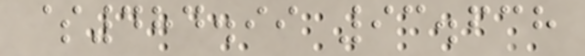$484.99 93.638
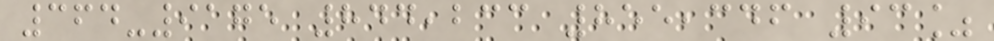364-9175 844,233 855,346 93%
